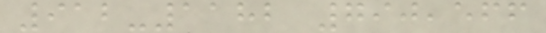912-1182 790,566
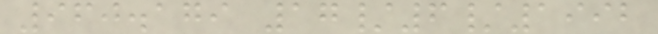960.179 17/6/1992
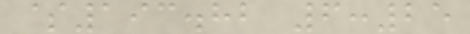$193.82 6:25
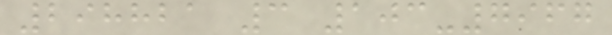298821 3 103-7967
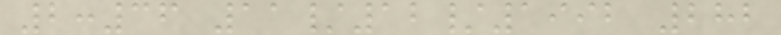2:36 11/12/1992 282
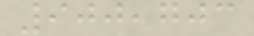900,703
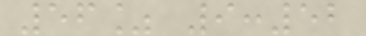56% 9:52
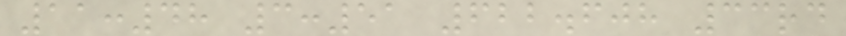11:48 3:51 622.608 33rd
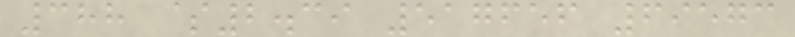388 $2.39 517656 69573
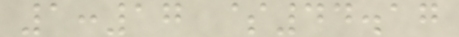1:17 $44.17
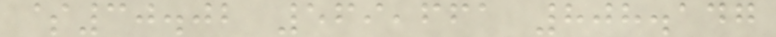$30.02 569,661 808.147
